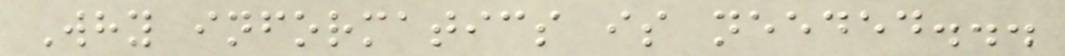Why informatics is needed...
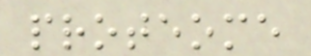proteome
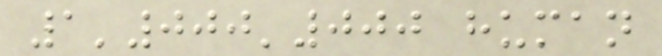1'000'000 human
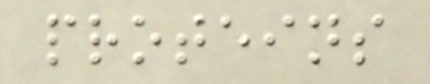proteins
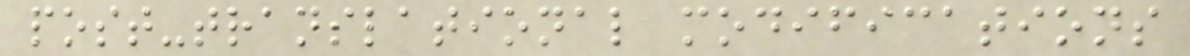post-translational modifications
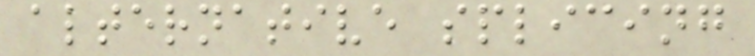alternative splicing
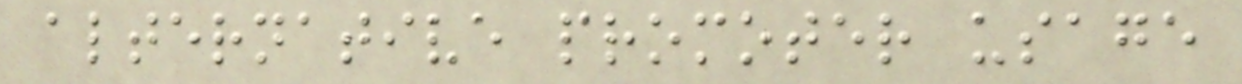alternative promoter usage
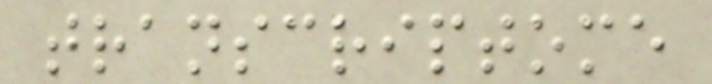transcriptome
